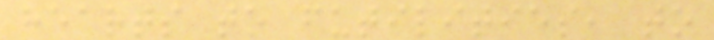hearts to futilities, to
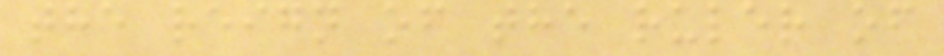the reign of the ruler of
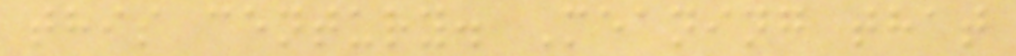this century. Meaning that
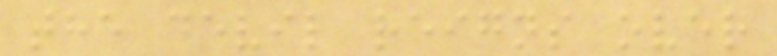the devil reigns over
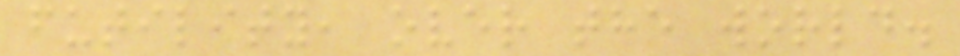futility, over the world.
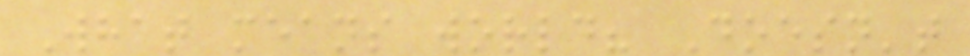What means world? Doesn't
